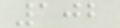102
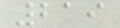219
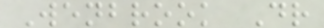Wenbrook Dr
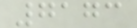7173
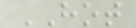HOT
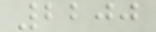2200
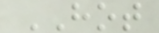HOT
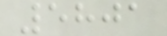5801
